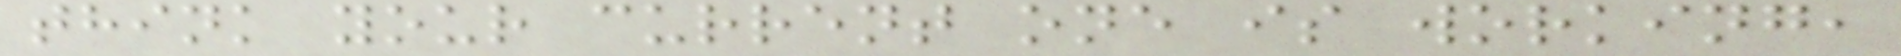think your current one is working,
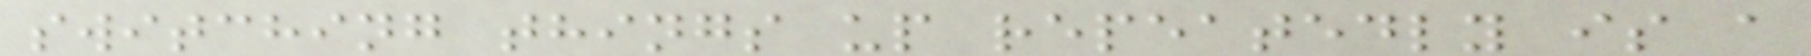switching things up repeatedly is a
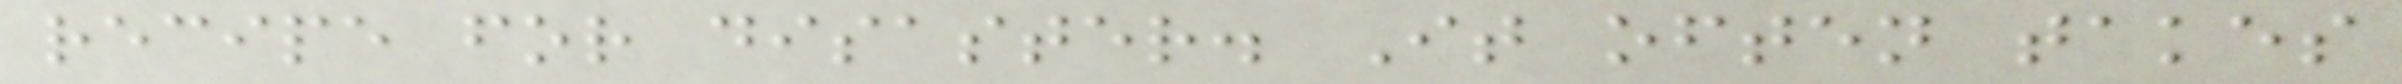recipe for disaster. It often takes
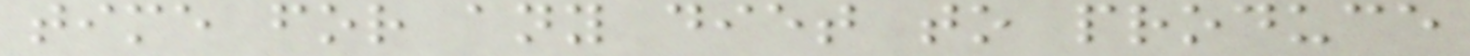time for any diet to produce
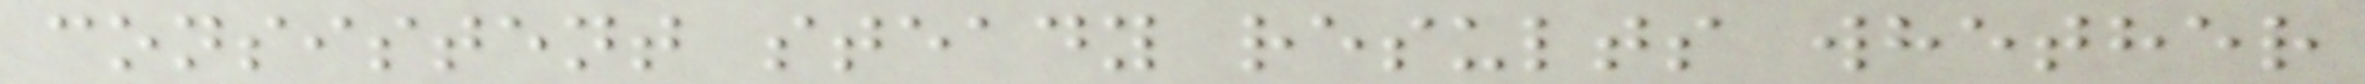consistent steady results whether
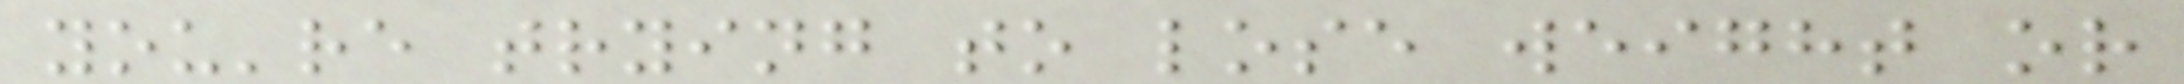you're trying to lose weight or
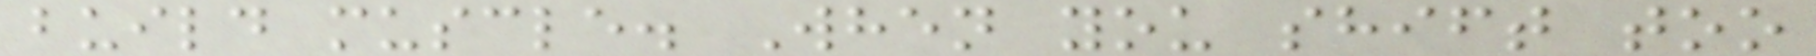build muscle. When you shift too
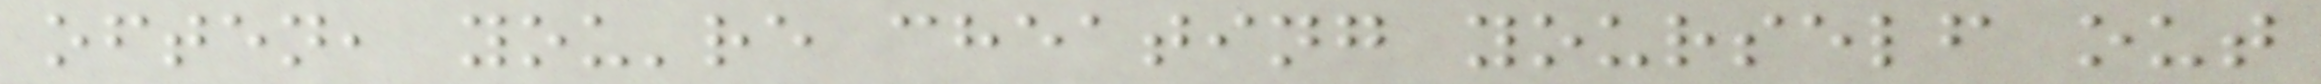often, you're cheating yourself out
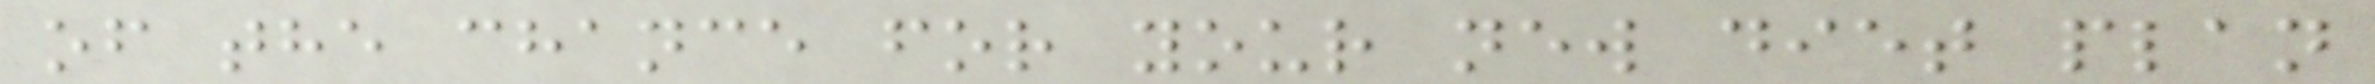of the chance for your new diet plan
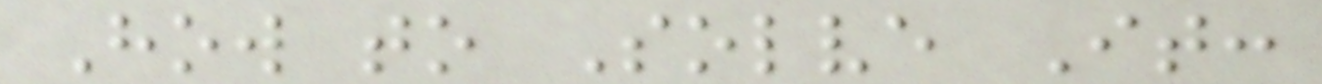How to Solve It:
